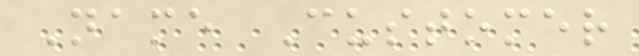Name Customer
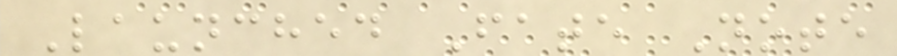Launched Fate Note
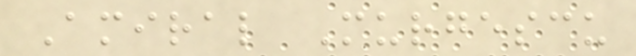Amiral Murgescu
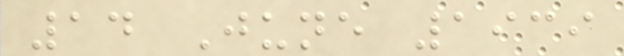14 June 1939
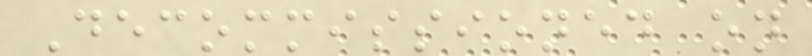Decommissioned on
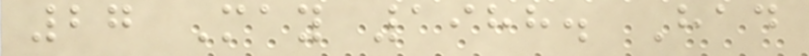27 May 1988. Had
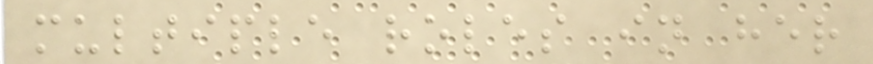multiple roles in her
